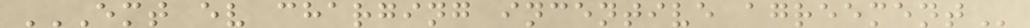EMT EV CHARGING INCENTIVE AGREEMENT
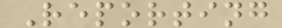Reporting
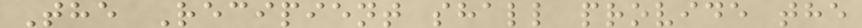The Recipient shall provide the
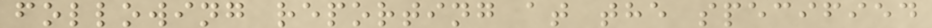following reporting at the specified
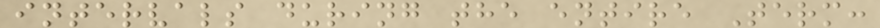intervals during the entire Term:
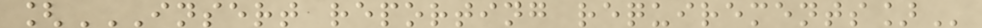[INSERT REPORTING REQUIREMENTS]
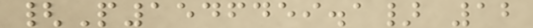{P1546459.1} 12
